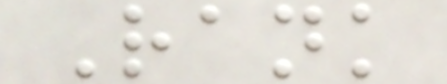Rank
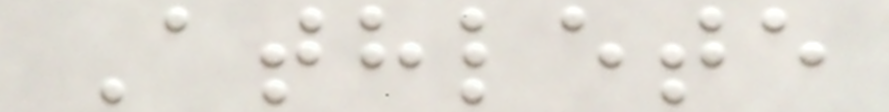Athlete
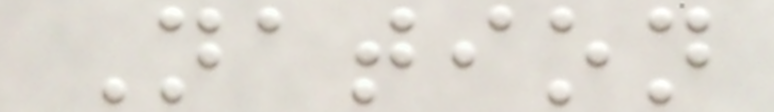Nation
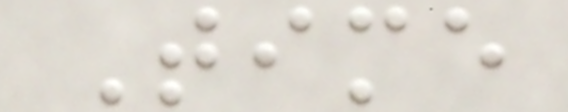Time
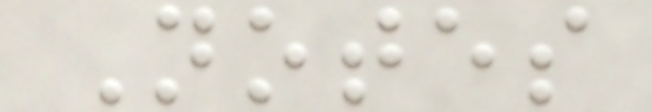Notes
